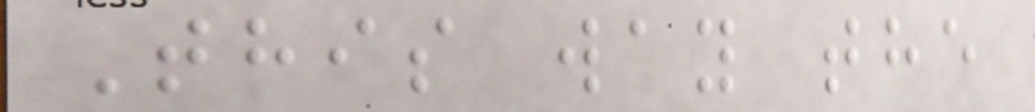This way the
